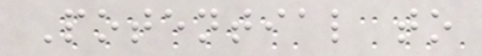Potential to
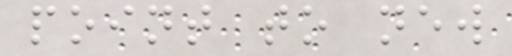point to new
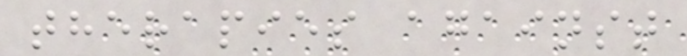therapies against
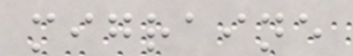migraine
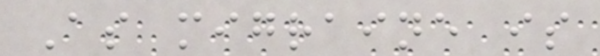As migraine is
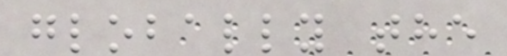globally the
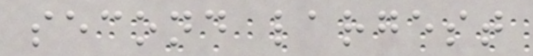second largest
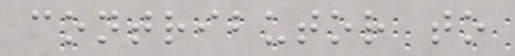contributor to
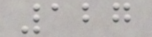127
